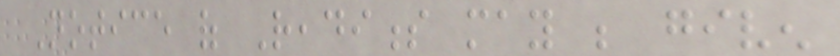Notice of Readiness may be given
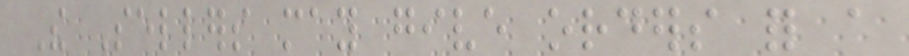The Sellers may give orders for a
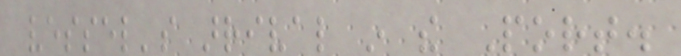vessel's arrival in the Port.
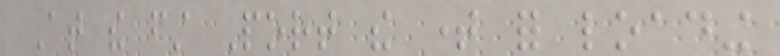At the first Port the time for loading
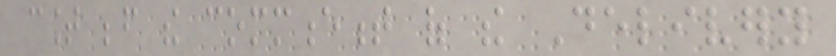count before the commencement of the Delivery
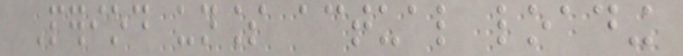Period unless actual loading
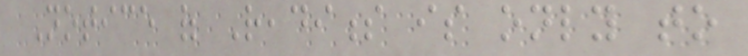Notice of Readiness is only to
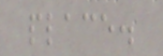place.
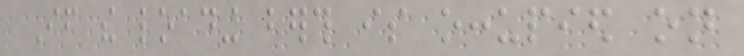If the loading berth is occupied on
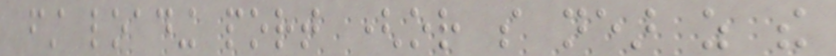first loading port (or so near as the
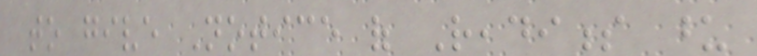to give Notice of Readiness upon
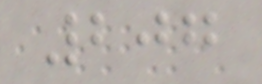207
